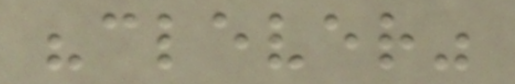"clever"
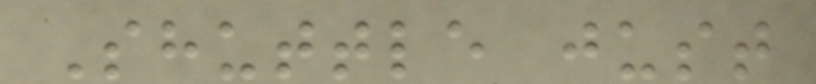Shuttle just
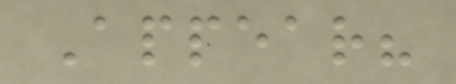Appear?
